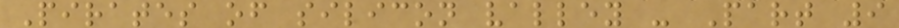Pirates of silicon valley - Part 9
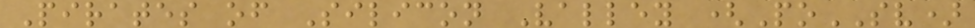Pirates of Silicon Valley (PoSV)
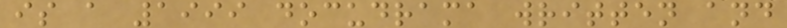is a 1999 docudrama written and
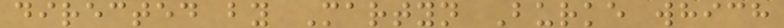directed by Martyn Burke which
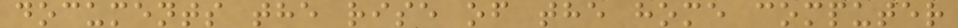documents the rise of the home computer
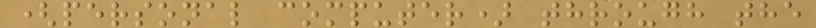(personal computer) through the
